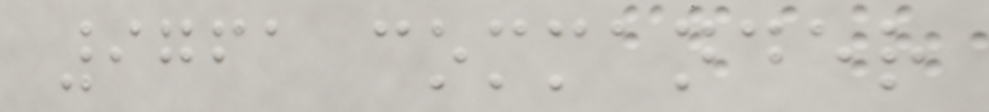9761 commander
